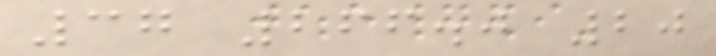37 266.0 20
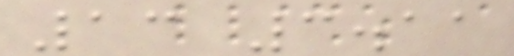13 3.11
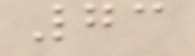73
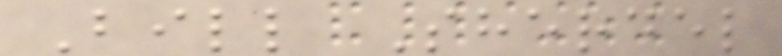Bill Sherdel
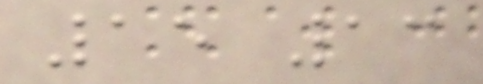15 13
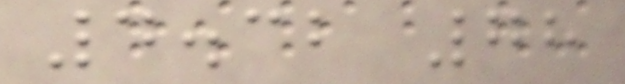4.32 78
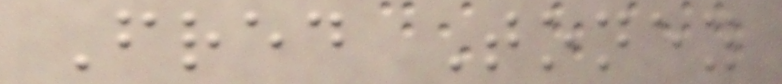Fred Toney
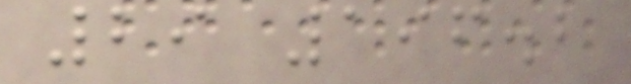29 196.2
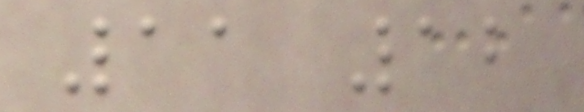11 12
